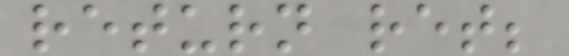return ret;
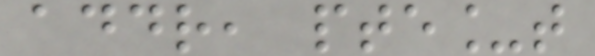addr, pte_t
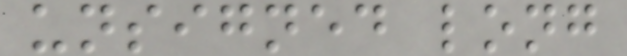unsigned long
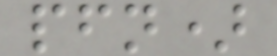pfn)
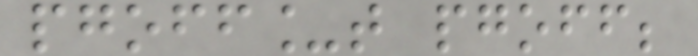pgoff_t pgoff;
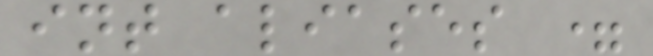int aliases =
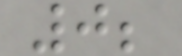0;
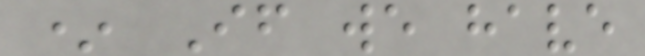* If we have
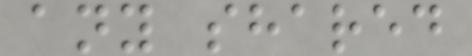any shared
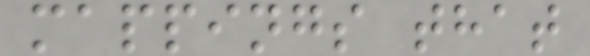mappings that
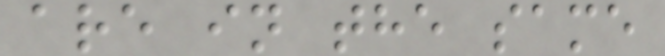are in the same
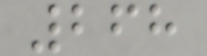268
